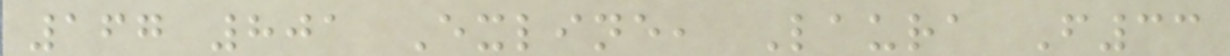167 801 Exline, Laura F33
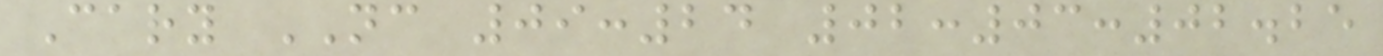Cary NC 09:24 02:03:02.25
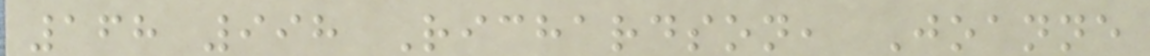168 998 Richardson, Joanne
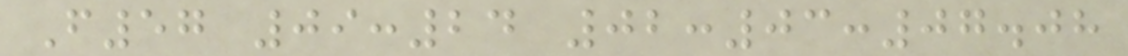F57 09:24 02:03:07.08
